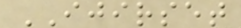IJIRSET
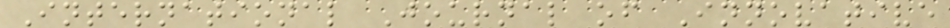International Journal of Innovative
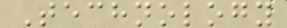Technology
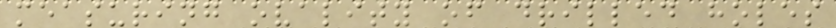measuring ovality of drilled holes
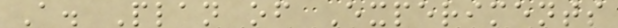A. Plan of Experiments
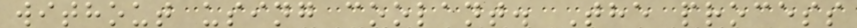without using coolant. The process
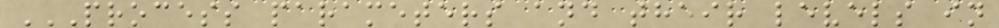PROCESS PARAMETERS AND THEIR LEVELS IN
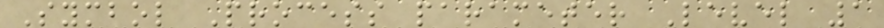Symbol Process parameter Level 1
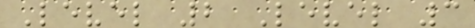Level 2 Level 3
